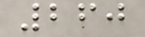260
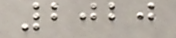2020
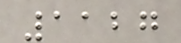1127
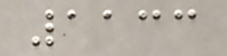1133
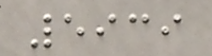5939
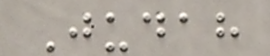Judah
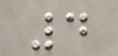4
